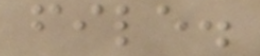file.
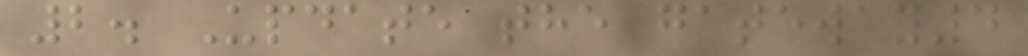2. Update the gateway4
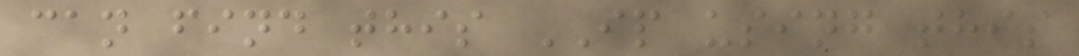can find this IP using this
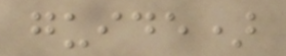guide)
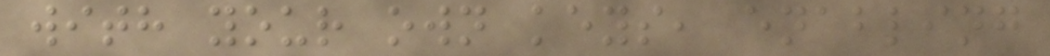with your own keys, enabling
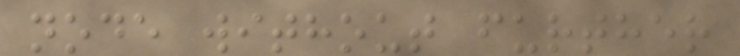node without further
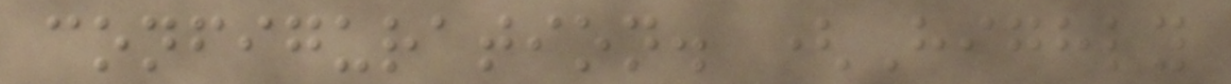configuration. (Highly
